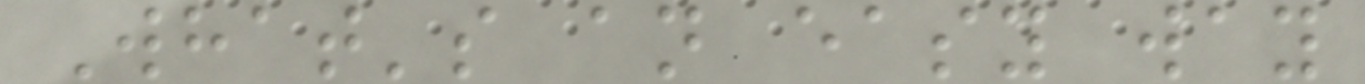What's an easy way
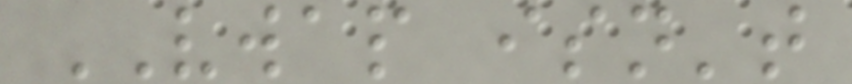VWAP isn't
